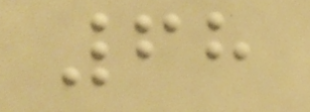68
